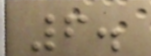6.
